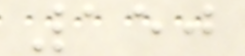150
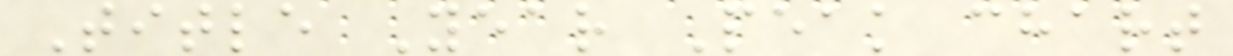Title Year Peak chart
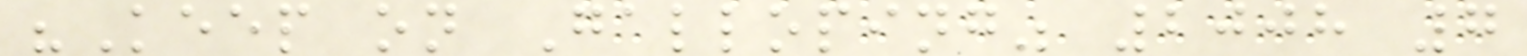"Keep on Galloping" 2008 7
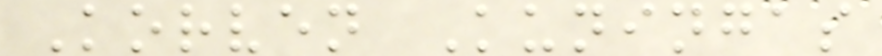Korven Kuningas
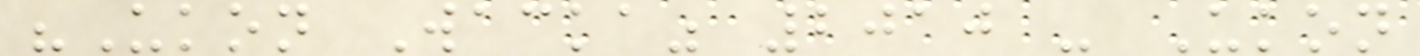"Ukon Wacka" 2010 - Ukon
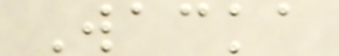Wacka
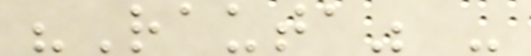"Rauta" -
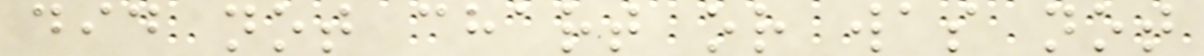did not chart or was not
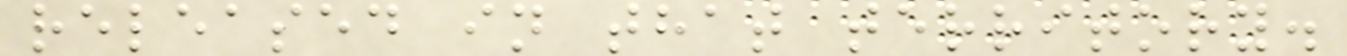released in that territory.
